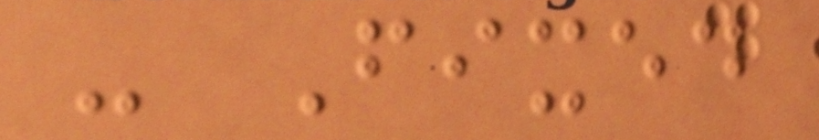- Fixed
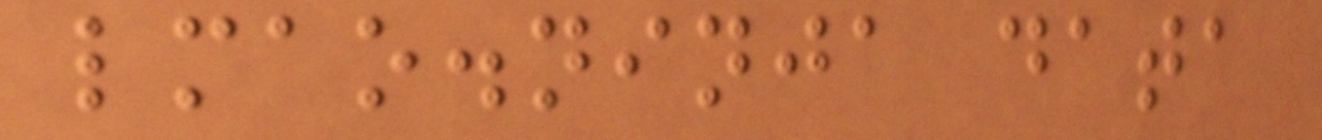lmao.ninja data
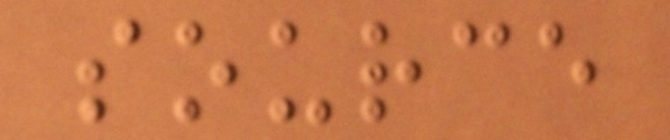source
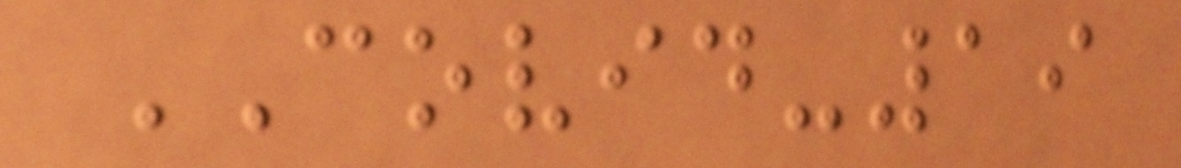COVID-19
